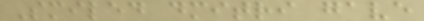Smiled dmitri gave
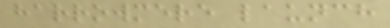harrowmere launch
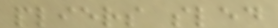pliers sled
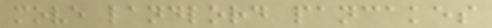move landlord pancakes
